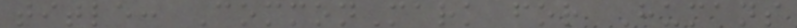title: CommonMark for Humans
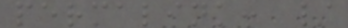permalink: /
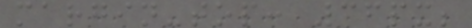margin-top: 36px;
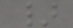}
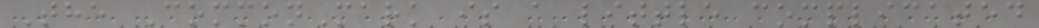The CommonMark is a little complicated
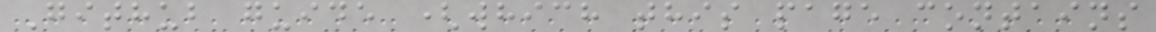Github guide (which this page contains
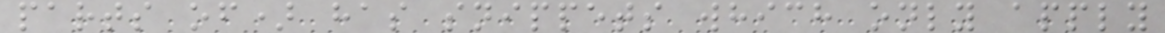parts of) has snippets which only apply
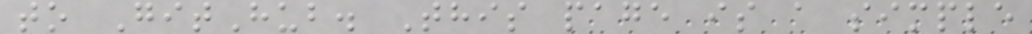to GitHub. This page is a simple
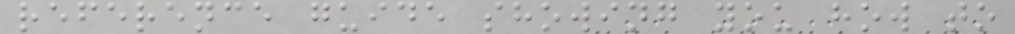reference guide showing you how to
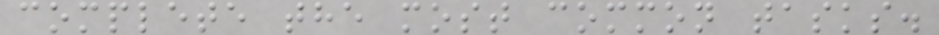complete the most common tasks.
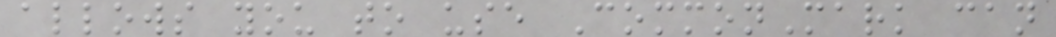allows you to use CommonMark can
